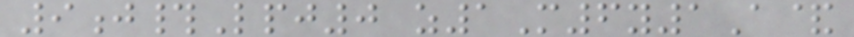9j#Lpj0 z1M6y1A&
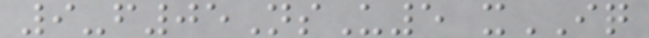9-f05NsU5 xIQ
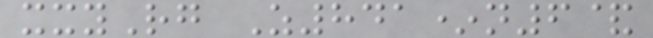xxyRg Z841*n6&
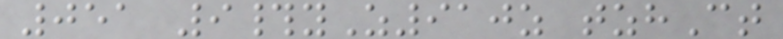051 9#yZ910z tzhCt
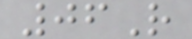06R
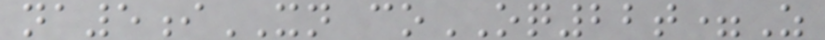na5iXN coOQ22t=Z
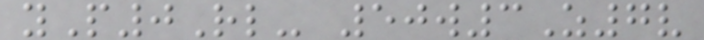yP0Rl- 50w3Z7v
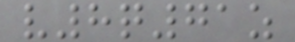v8q71z
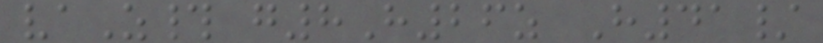vaZ# g8H26z H41/
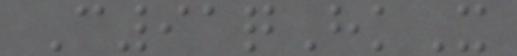C91qHkX
